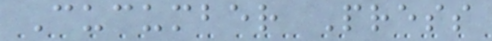Cucumber Press
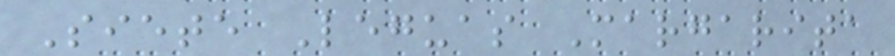Siete Leguas Margarita
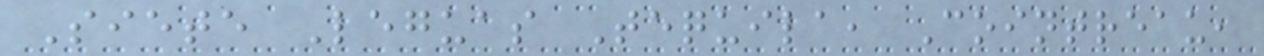Siete Leguas Tequila, Cointreau,
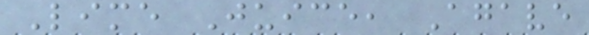Lime Juice, Agave
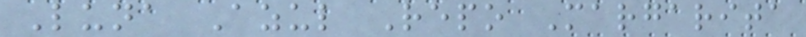Luna Azul Repo Margarita
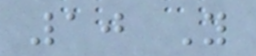10 Y
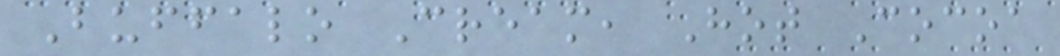Buffalo Cream, Hot Cocoa
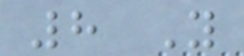8 Y
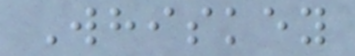Whiskey
